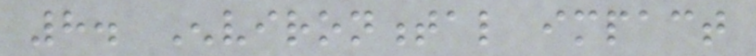8. Environmental impact
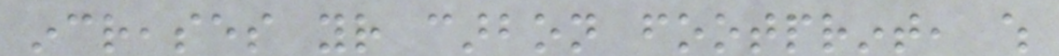increases your carbon footprint, which
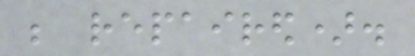be repaired).
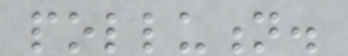pollution.
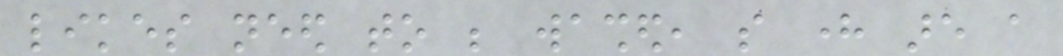likes need to be washed, so here are a
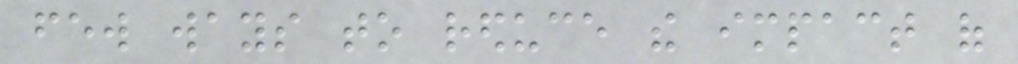few ways to reduce the impact of
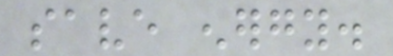save energy.
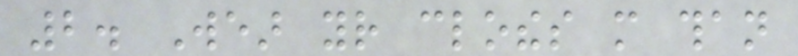2. Wear your clothes more than
